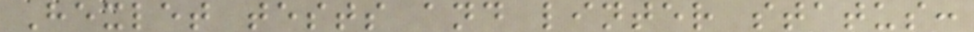Hexlet tests and linter status:
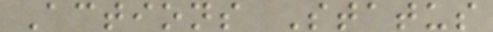Actions Status
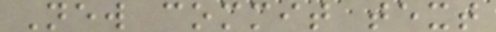New commit text
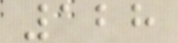128
